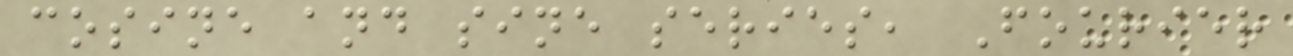cosine and sine series, Fourier
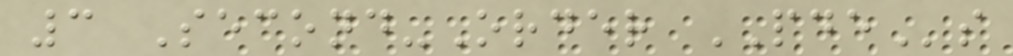3 Second-Order PDEs
